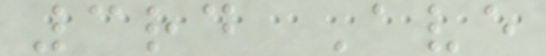3rd Ave
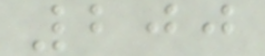200
